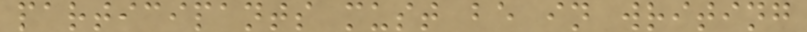participants must be in writing
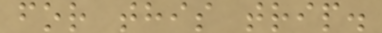for this trip.
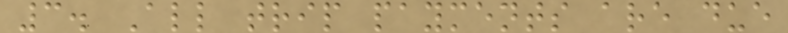3. All trip payments are due
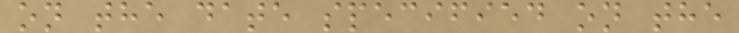on the date specified on the
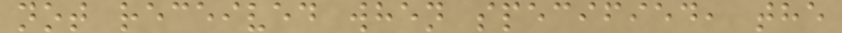not received when specified, the
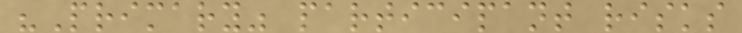"Primary" participant risks
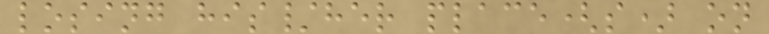losing his/her place(s) on
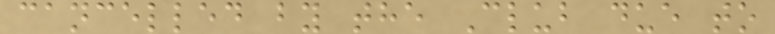cancelled by the Club due to
